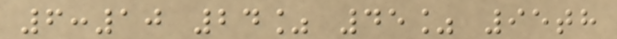6:10 24% 45% 95th
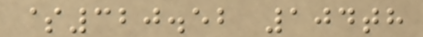$320.52 104th
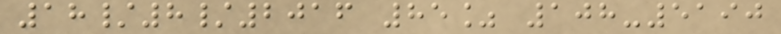18/8/2016 85% 108-5190
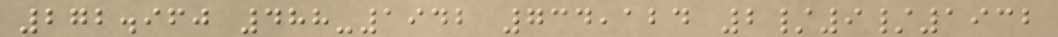272.960 488-1942 734,124 2/9/1932
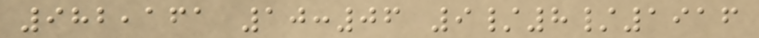982,161 10:06 9/8/1916
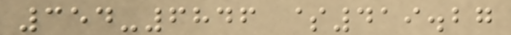354-6846 $419.27
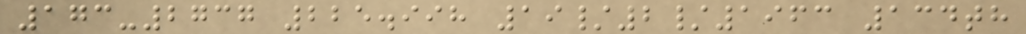173-2737 225.998 19/2/1963 134th
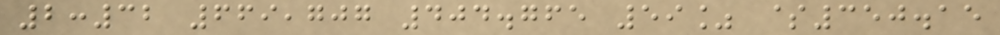2:32 669,707 404.765 59% $350.15
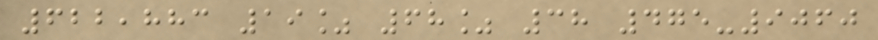622,883 19% 68% 38 475-9060
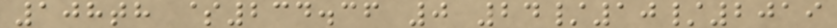108th $234.36 0 24/10/2019
